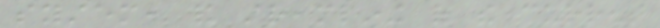system, and streamlining of the current
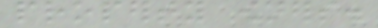property owners.
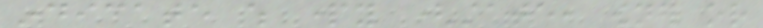indicate which party (state, owner or
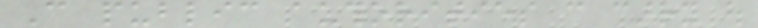Can public authorities can carry out
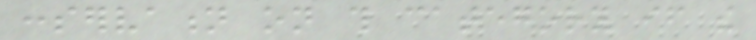conservation on this category if the
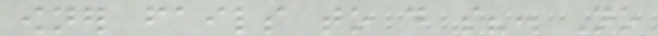owner fails to do so?: No
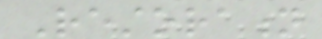Restoration
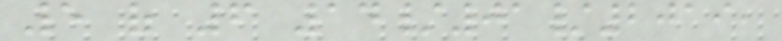5 of 6 14/01/2019,
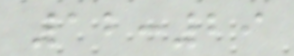12:29
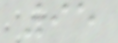95
